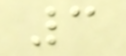3
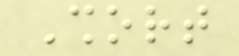Short
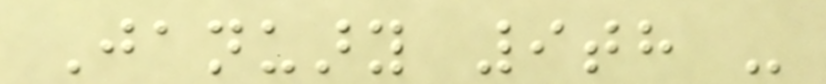January 9th -
